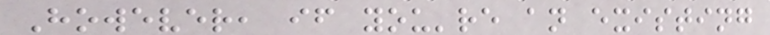However, if you're an existing
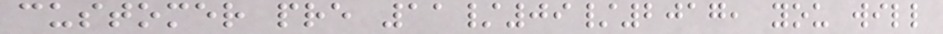customer pre 11/09/2017, you will
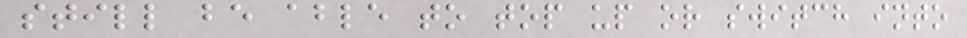still be able to top up or switch into
